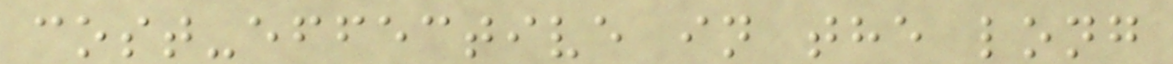cost-effective in the long
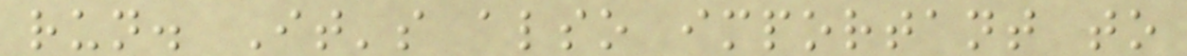run. It's also important to
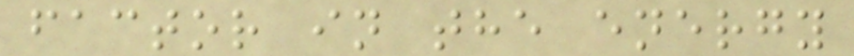factor in the energy
